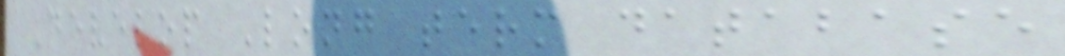Develop Long term database
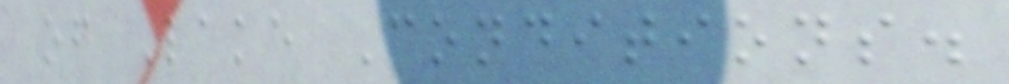of Lake Conditions.
